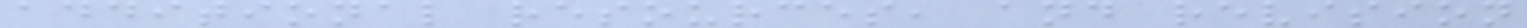additional resources, and revision
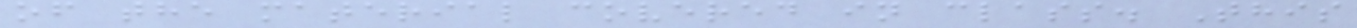of the material covered in class. This
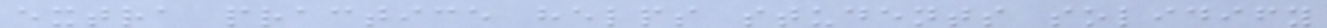extra practice helps students solidify
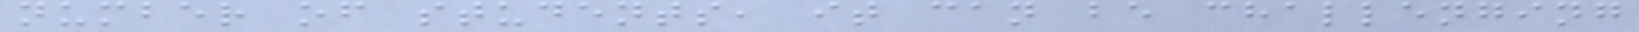number of students, it can be challenging
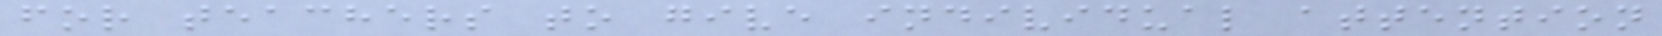for teachers to give individual attention
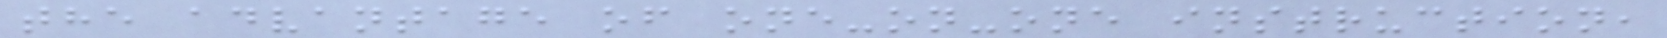the advantage of one-on-one instruction,
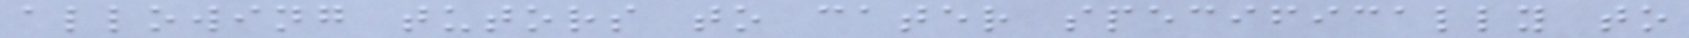allowing tutors to cater specifically to
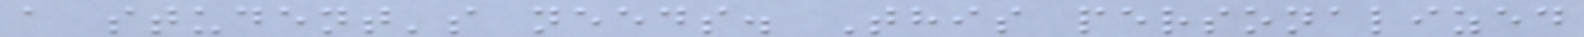a student's needs. This personalized
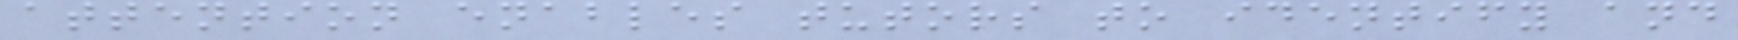attention enables tutors to identify and
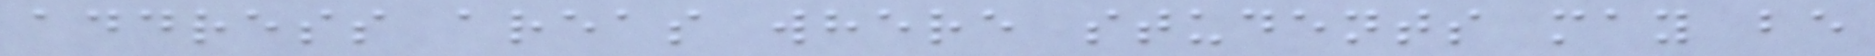address areas where students may be
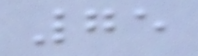75
